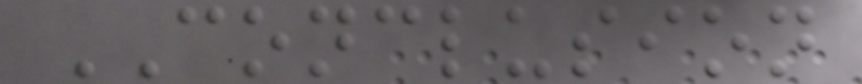CONCLUSION
